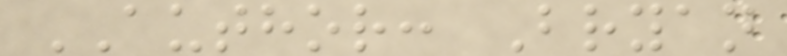AUTHOR: Bryan
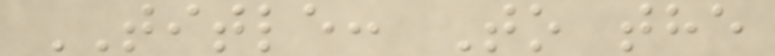TITLE: To the
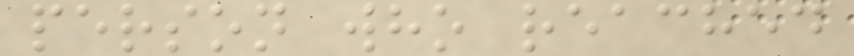person who reached
